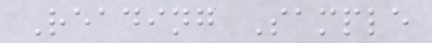Reading Sample
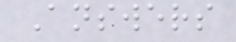Answers
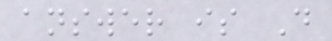answer is D
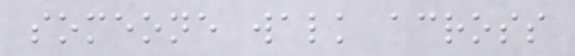someone walk across
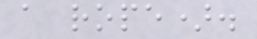a rope).
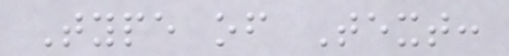Type of Text:
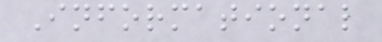Informational
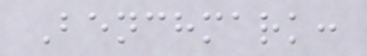Benchmark:
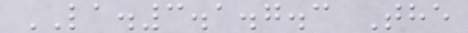LA.3.1.7.3 The
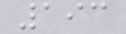193
